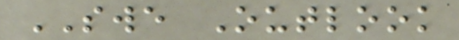SWE Outlook
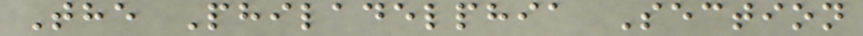The Philadelphia Section
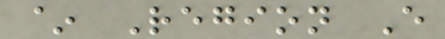~ Region E
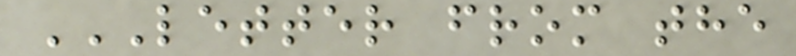LETTER FROM THE
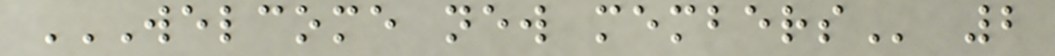WELCOME NEW MEMBERS 2
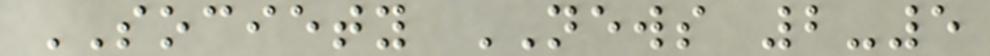SOCIETY NEWS 2-5
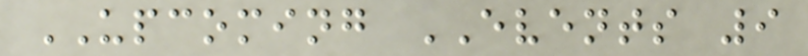UPCOMING EVENTS 9
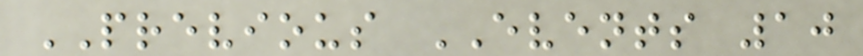PREVIOUS EVENTS 10
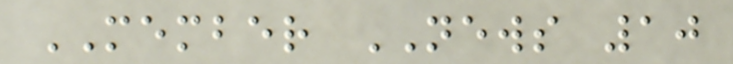MEMBER NEWS 10
